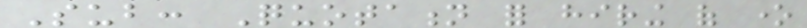Sub: Quotation for hiring of one
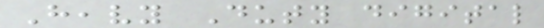Heavy Duty digital
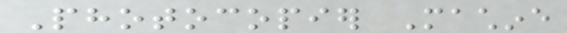Photocopier Machine
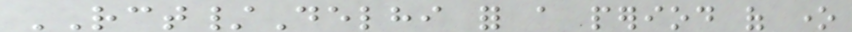RCT/Delhi for a period of one
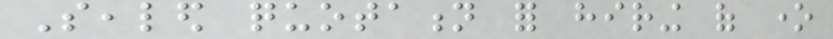Sealed quotation for hiring of one
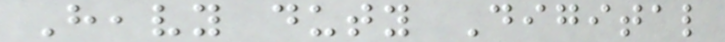Heavy duty Digital
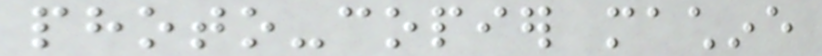photo-copier machine
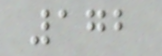172
